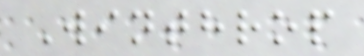Winthrop
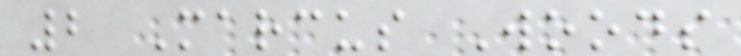2 Marcus Woods
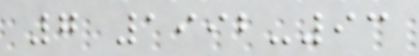7 1992-93
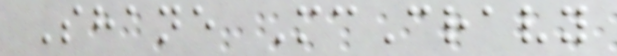Shane McCravy
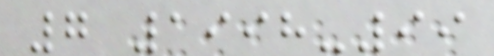7 1998-99
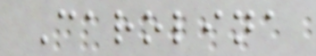Carolina
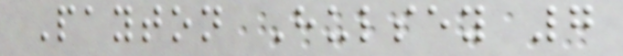Payton Hulsey 7
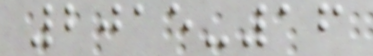2015-16
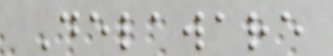Delaware
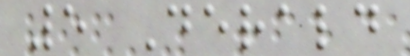5 Derald
